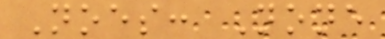Noes: None
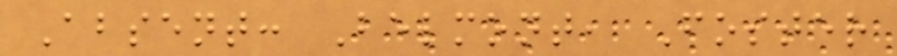Absent: Belmont, Foster
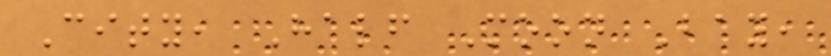City, Half Moon Bay,
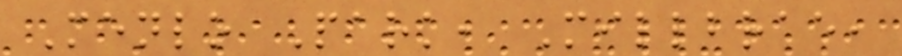Menlo Park, Millbrae,
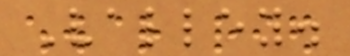Valley.
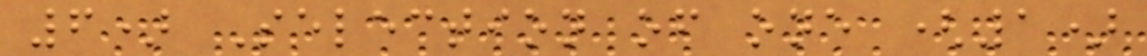6) Selection of one (1)
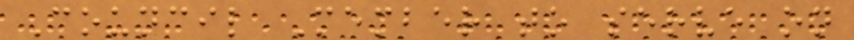Council Member to serve on
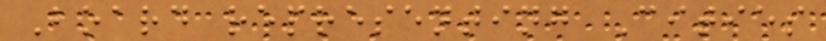Board representing Cities
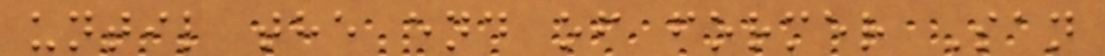until the end of former San
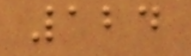124
